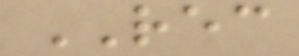REC
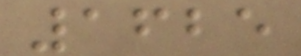1625
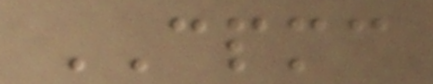CPMC
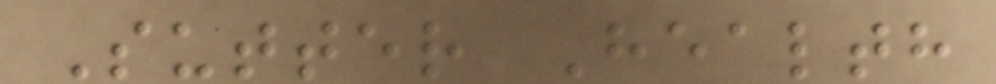Sutter Health
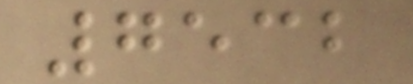7532
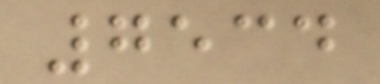7534
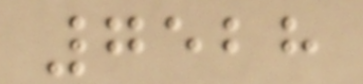7528
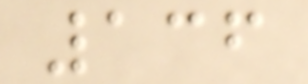136
